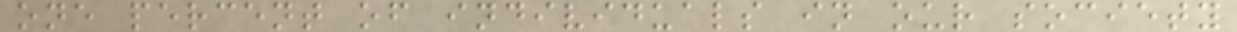one percent of individuals in our society
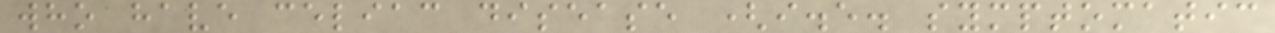who have celiac disease (i.e. symptomatic
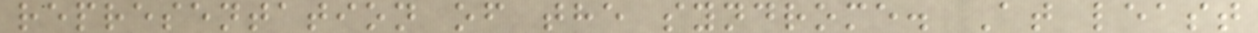representation of the syndrome. At least
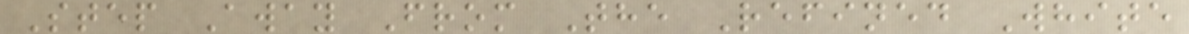Step Away From The Refined White
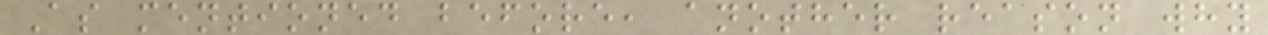As mentioned before, another reason why
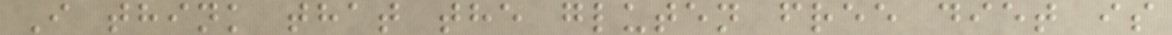I think that the gluten free diet is
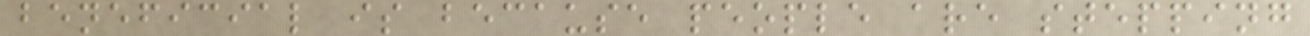beneficial is because people are stepping
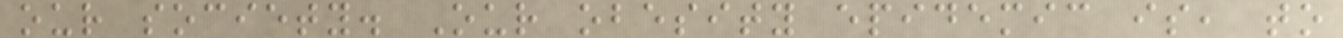our society. Our obesity epidemic is, to
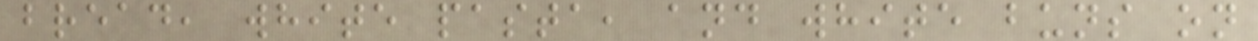bread, white pasta, and white buns on
